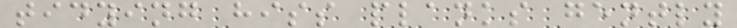tidying hiss planks gently
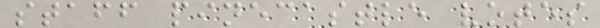staff pinecastle votes
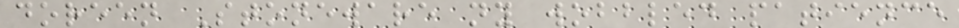doreen Stoneware ny wobbled patience
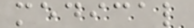medical
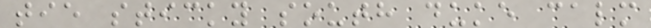tie sticky south duke calm
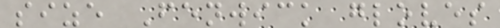size Fenwick gloves
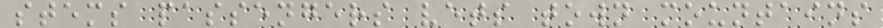stems passengers vets town mountains
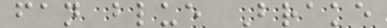fan blue Brake
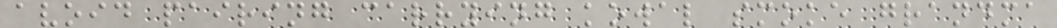avoid pairing carrying kowal smoke grandma
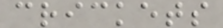crickets
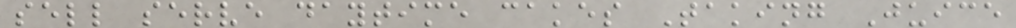sell serve daytime cakes Taking Juice
